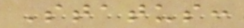Status:
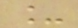_
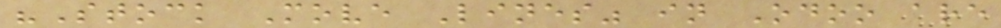"Stock Move Lines" in Odoo are
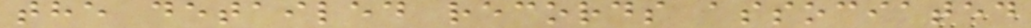the detailed records associated
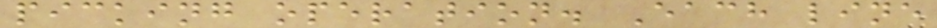picking operation. Each line
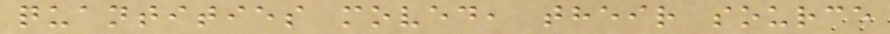quantities moved, their source
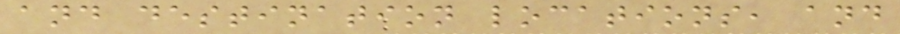and destination locations, and
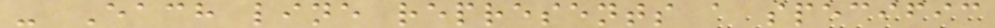- Each line represents a specific
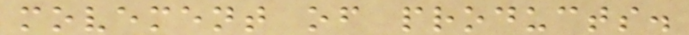movement of products.
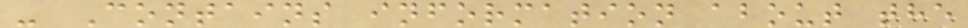- Contains information about the
